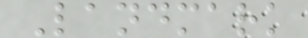Landmark
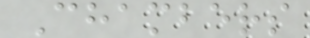Chambers
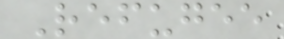Refugee
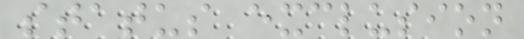status exclusion
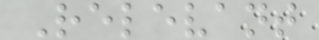Relevant
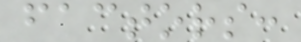factors:
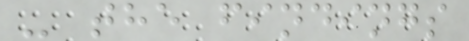- the findings
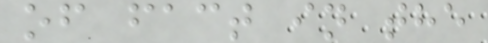of fact in the
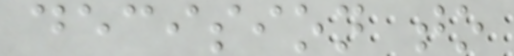decision to
